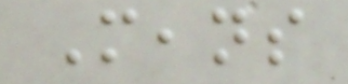Means
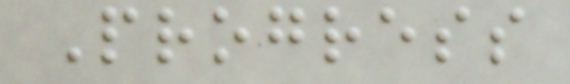Progress
